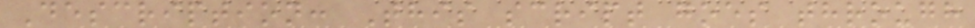Description: This script goes through
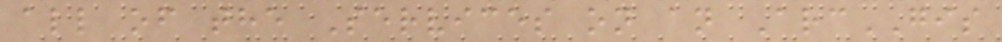all of the Services on an ArcGIS
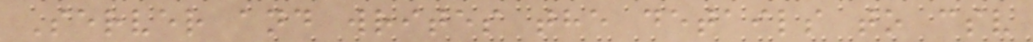Server and writes the details to csv
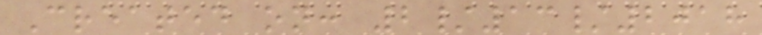Created on: 2/13/2018
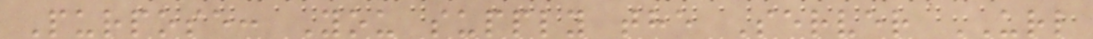Purpose: You supply the Server URL
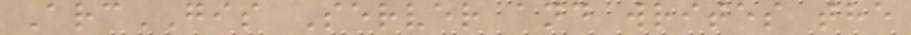ArcGIS Server and writes the
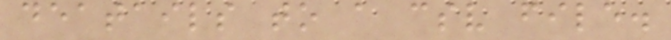deatails to a csv file.
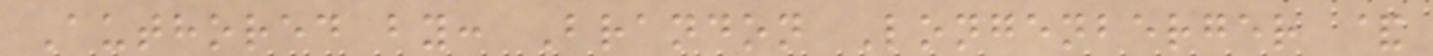Authored by: Brandon Longenberger &
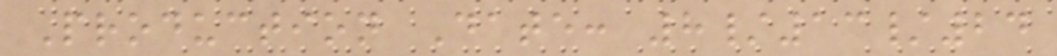Production Date: 8/13/24
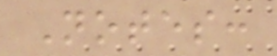Notes:
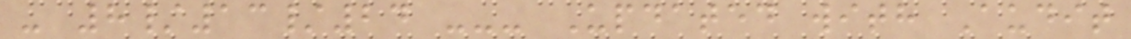- 8/13/24 --- Updated with Audit
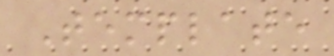Template
